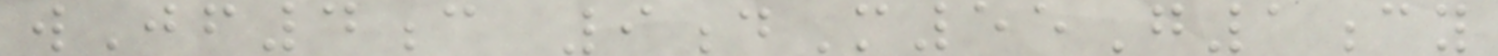wJf4c 9dM55G1cy
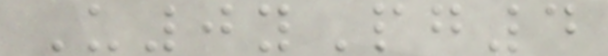U0yPg4
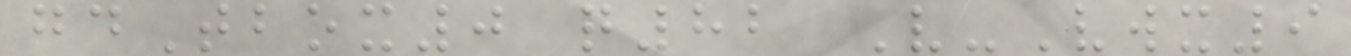gdTbox0 q82 V-Vwx9
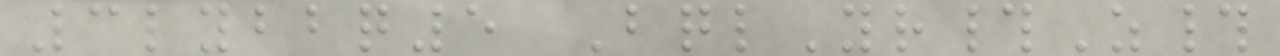3lybbq5 BqlYr#Z#
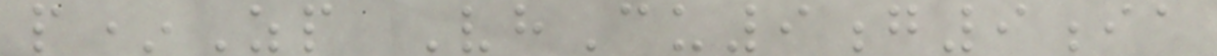p*Zp VhCu9g9ia
